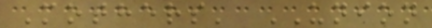Mothers' UNION
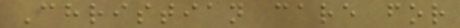Christian care for
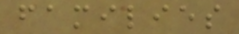families
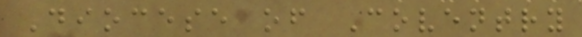Diocese of Coventry
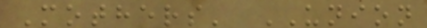Mothers' UNION
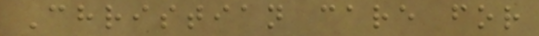Christian care for
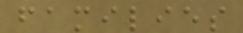families
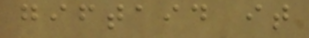giftaid it
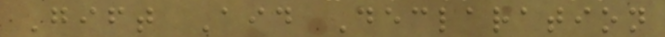Gift Aid Declaration
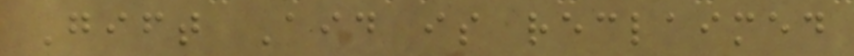Gift Aid is reclaimed
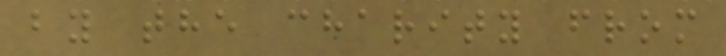by the charity from
